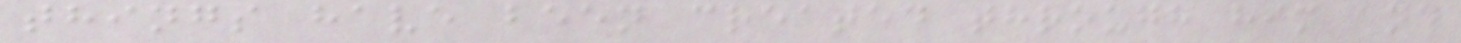things have been created through him and
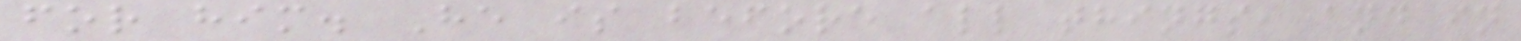for him. He is before all things, and in
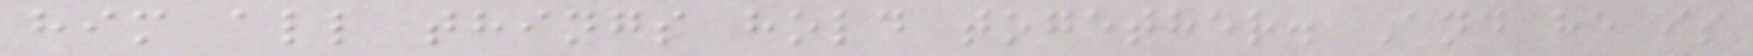him all things hold together. And he is
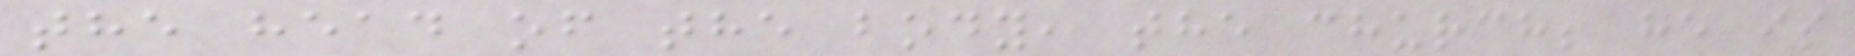the head of the body, the church; he is
